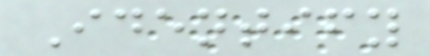Identify
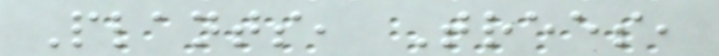Plants, Trees,
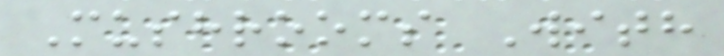Mushrooms With
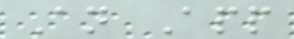An App
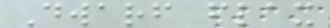Dwarf flax
